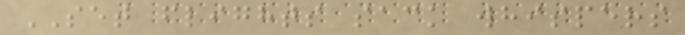SET flights sack whispers
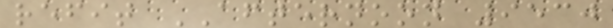refit AFTERNOON 9530
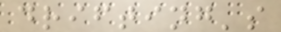drifting's
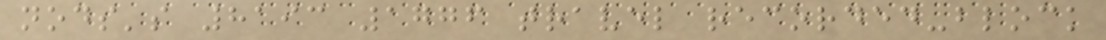nods's 8193 1776 travel recorded-block
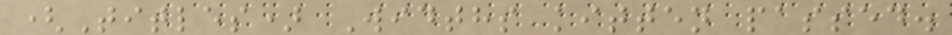(Titles) Widths kitten passed.
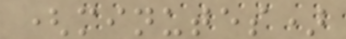(minutes)
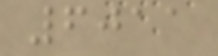6011
